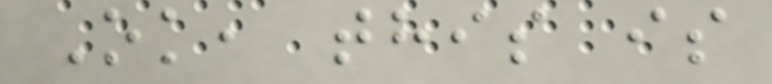Ok, this is
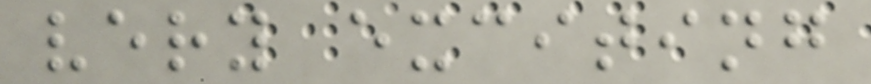very exciting
